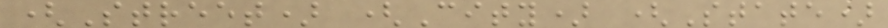(Street) (City) (State)
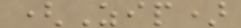(Zip)
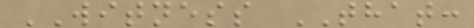WITNESS THAT:
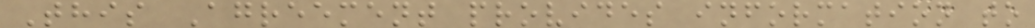This Agreement provides information to
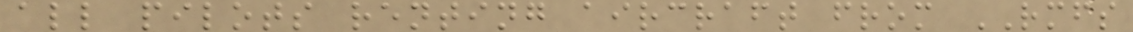all pilots renting aircraft from RMFS
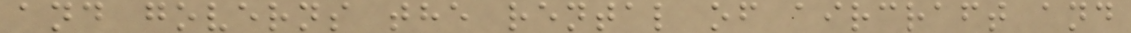and governs the rental of aircraft and
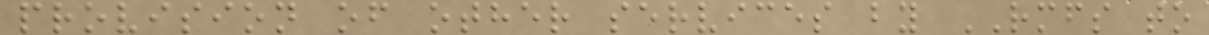provision of other services by RMFS to
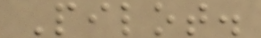Pilot.
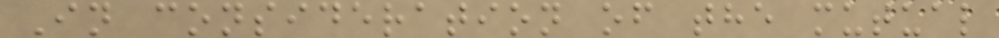In consideration of the mutual
